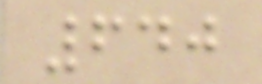640
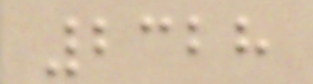2328
